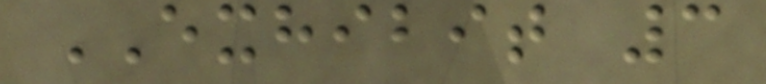EXHIBIT 3
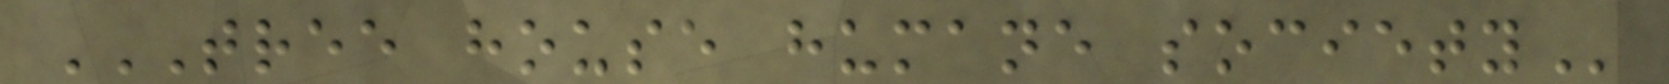TREE HOUSE HUMANE SOCIETY
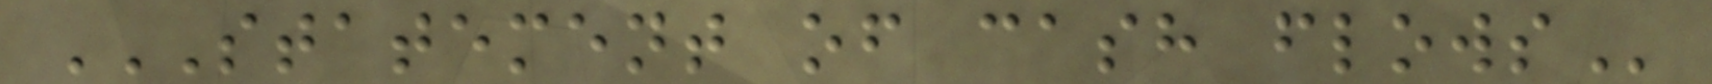STATEMENT OF CASH FLOWS
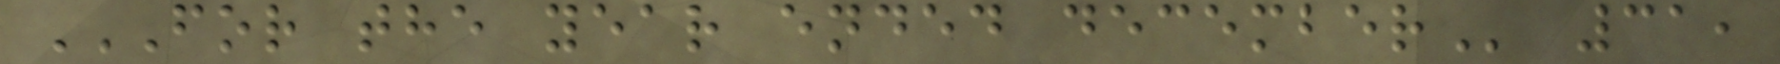FOR THE YEAR ENDED DECEMBER 31,
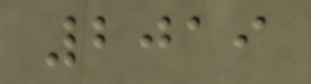2019
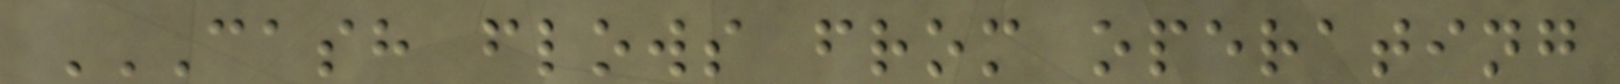CASH FLOWS FROM OPERATING
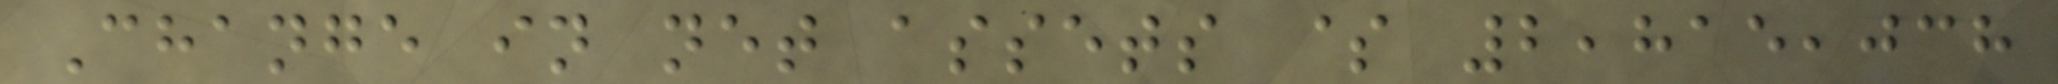Change in net assets $ 2,815,038
